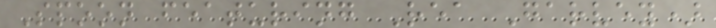Spoon featuring Rea Garvey)
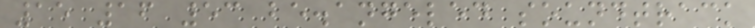15 16 53 be.angeled soundtrack
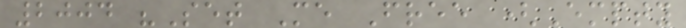2004 "Set Me Free (Empty
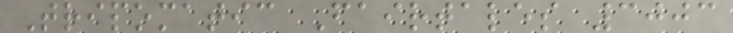Tripomatic Fairtales 3003
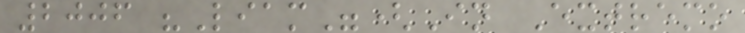2006 "Liam"(In Extremo
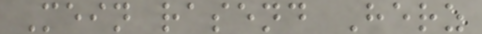Mein rasend Herz
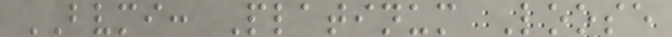BVMI: Platinum Loose
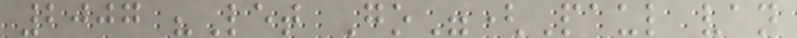2007 "Let Go"(Paul van
